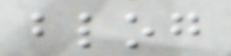blog
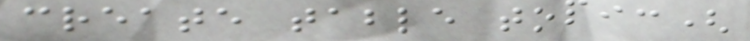create table topic(
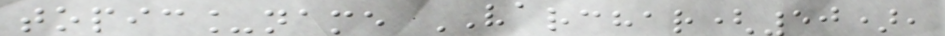topic_name VARCHAR(50),
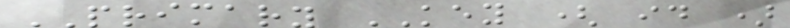PRIMARY KEY ( id )
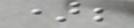);
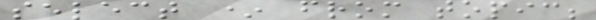select * from topic;
